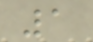1
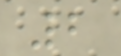2
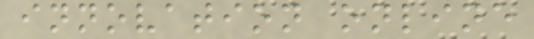innovation online
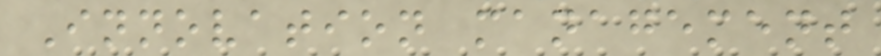Innovation management
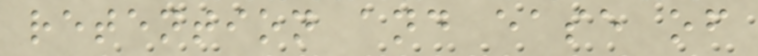retention and ease of
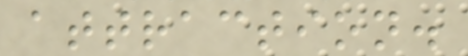attraction.
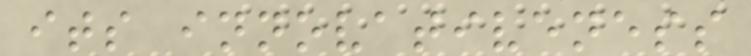its innovativeness
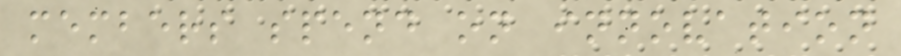members spend on innovation
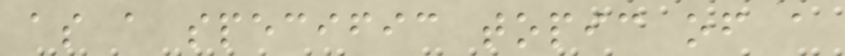as a specific topic of a
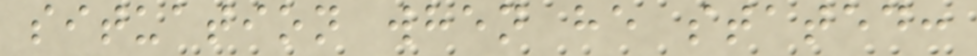situation when he stated:
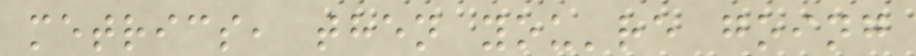metrics, then you're going
